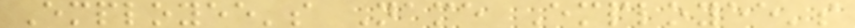Employee's Name Employee's
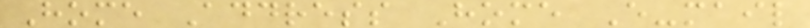Home Address Home E-mail
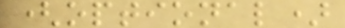(optional)
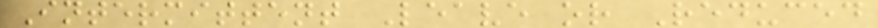Intermittent Leave or Reduced
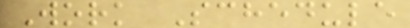Work Schedule
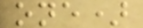one)
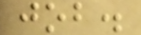job.
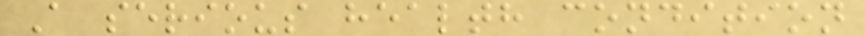A serious health condition
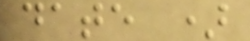date )
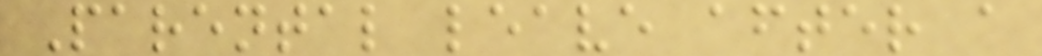Parental leave after a
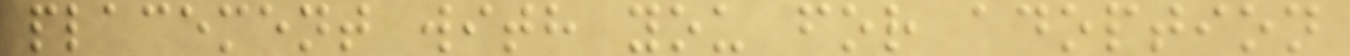placement with you for adoption
